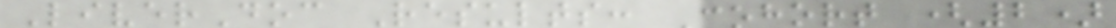LiverDoc Results: Cohort (2)
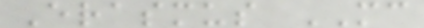Erasmus MC
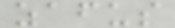zafus
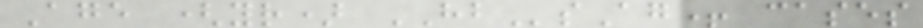Age (yr) HBsAg+ cases
